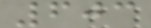603
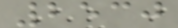2530
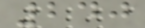240
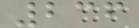236
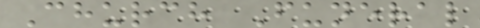Church Funeral
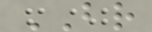BR
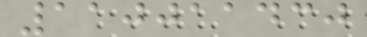110011430
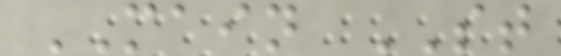MAIN ST
